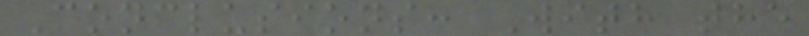Conclusions: With the
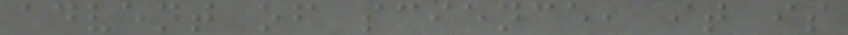advent of science, it is
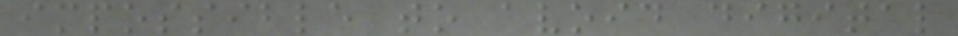impossible to avoid digital
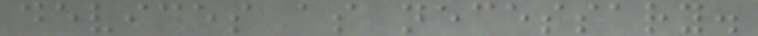devices as necessary.
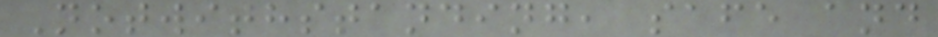Notwithstanding, safe and
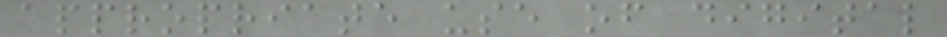appropriate use of digital
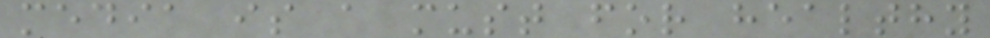media is a must for healthy
